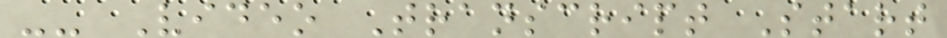-- Video Transcript Start
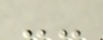--
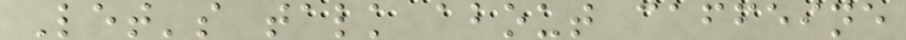Let's talk about caffeine
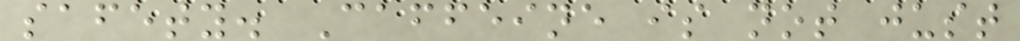safety. Caffeine is not just
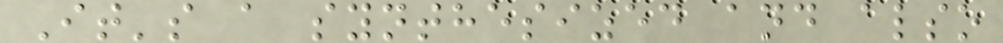It's a synthesized and also
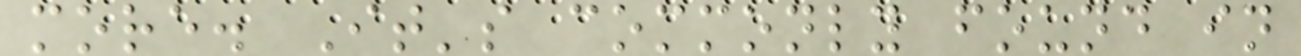more. It's commonly found in
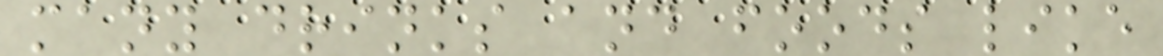many drinks and foods like
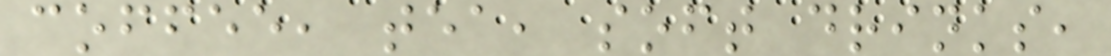coffee, tea, soft drinks,
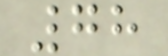78
